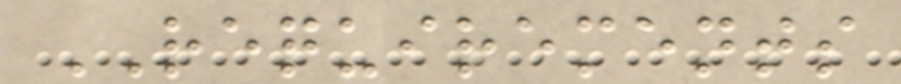REQUIREMENTS
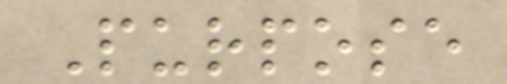Purpose
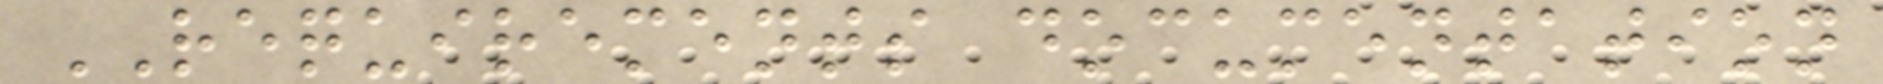REQUIREMENTS documentation
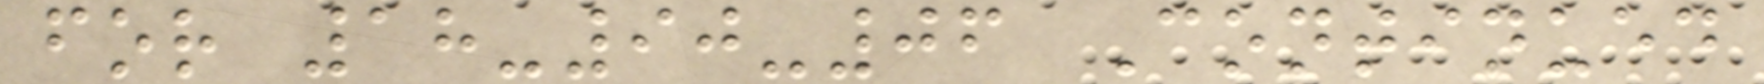for 18-90-06 Continued
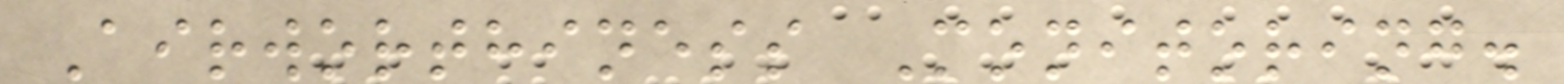Airworthiness Monitoring.
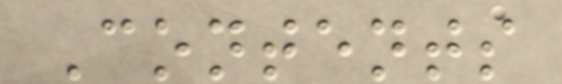Contents
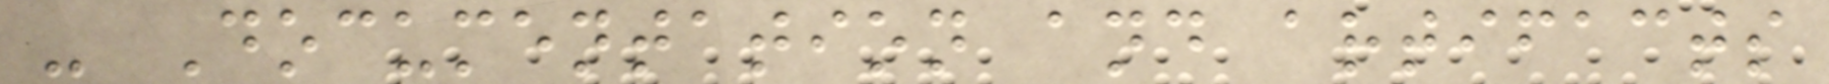- Documentation and artifacts
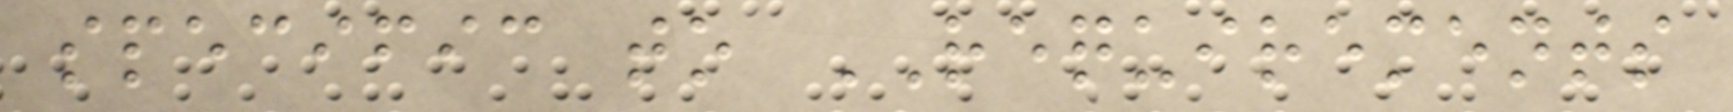specific to REQUIREMENTS
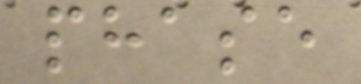phase
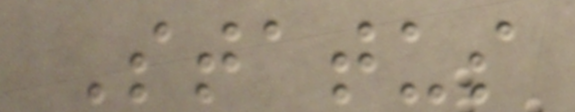Status
